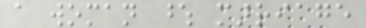a woman whose marriage
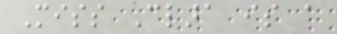Miss Clara is a
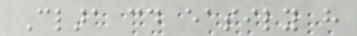Clara could easily have
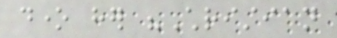done her "Christian
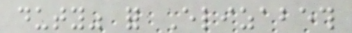duty" for Elizabeth
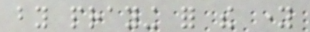by praying for the young
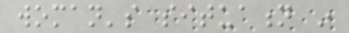woman's situation in
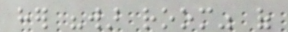her "war room" of
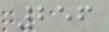256
